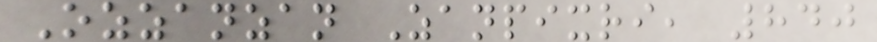Ozzanzan Zanpixri, 840
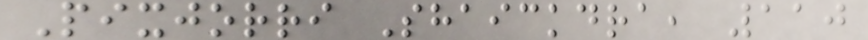Pixjorri Shaickdra, 110
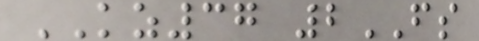KZ37 2FS
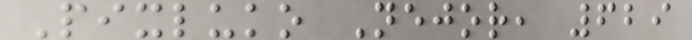Pixluko Nejor, 629
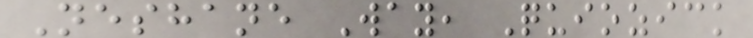Neshane Way, Quiozick
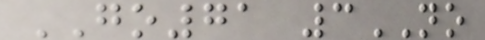GO71 3NO
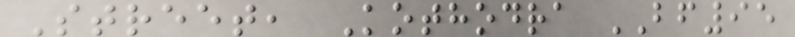Street, Kothodra BF95
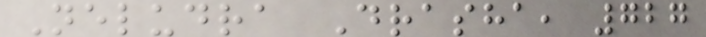Neludra Drasha, 727
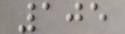105
